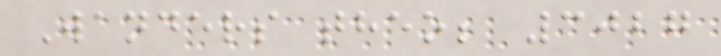Wanders theo; 3027
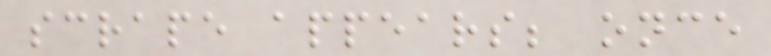scrape appears; once
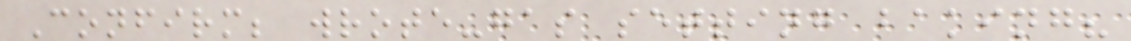Confirm; wrote-gas setting baking?
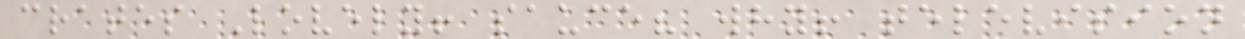crates Lovely! sauce? why! television
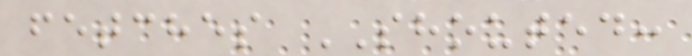fetches SHOUTED:
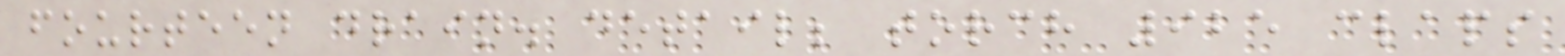fourteen drain. detail; torch 925 claps
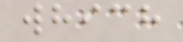which
